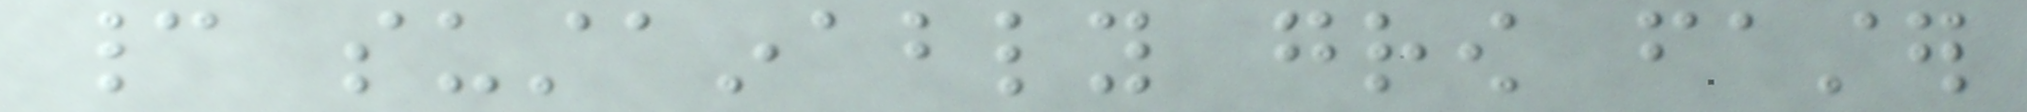cannot sustainably grow faster
